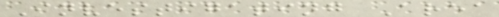Investigating Area
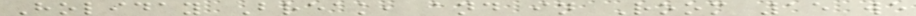Holiday Break, and in Room 15 we
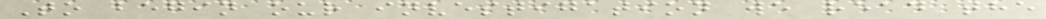To begin our investigation we read the
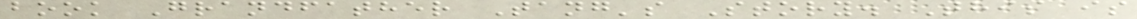book Grandfather Tang's Story. This is
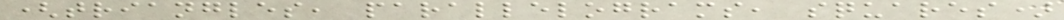(triangles, parallelograms, squares)
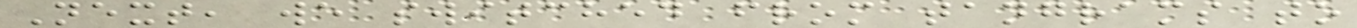Next, we switched from tangrams to
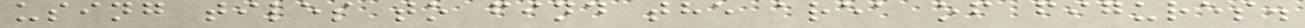using tiles to find the area of figures.
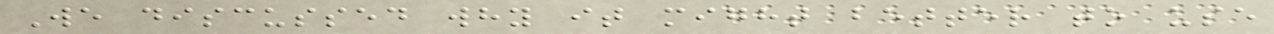We discussed why it might better to use
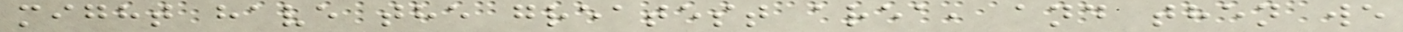might have the greatest area, and then we
